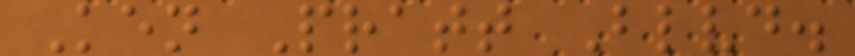Ken Pratt Blvd.
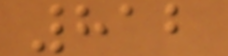812
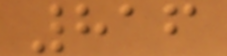816
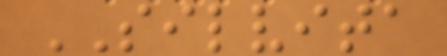SILVITA
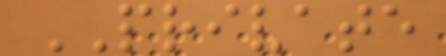PRIVATE
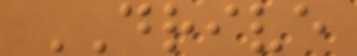DRIVE
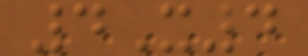4X4
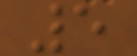5
